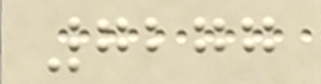7277
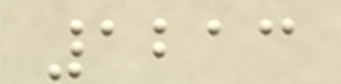1213
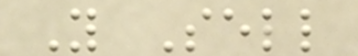You Sell
